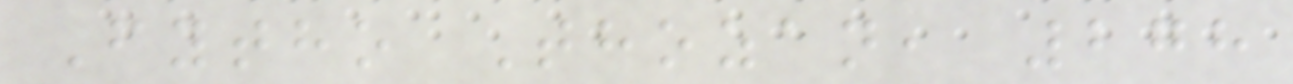Fytho Thozan, 278
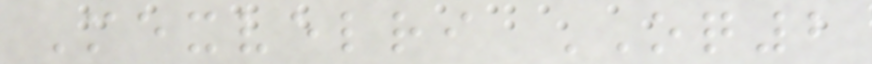Mexvelri OQ2
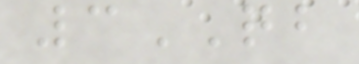3QB
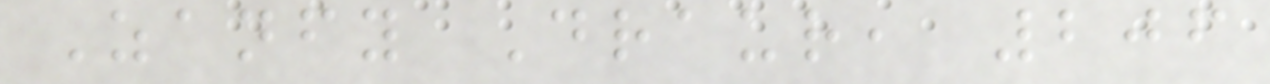Zanfy Draur, 206
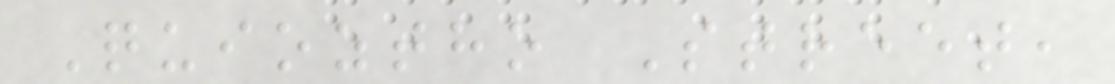Quioztho Street,
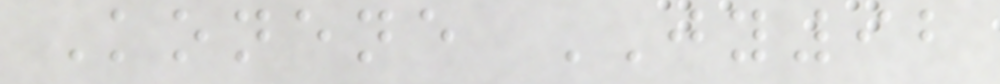Konene JY92
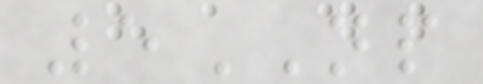5NP
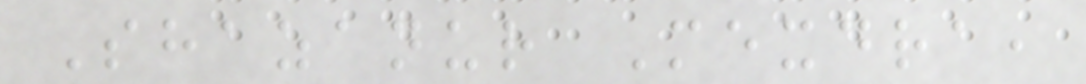Shazanur Mexdra,
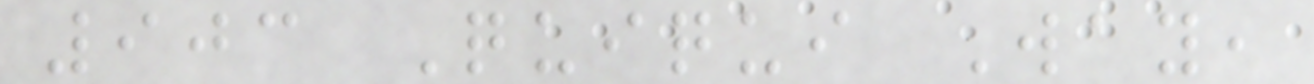903 Quiqui Way,
